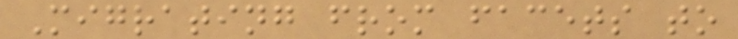Migrating from facets to
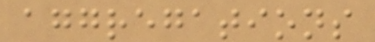aggregations
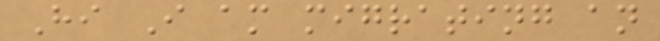Hi I am migrating an
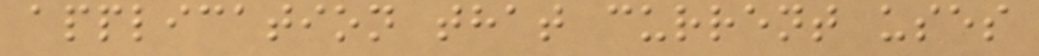application that current uses
